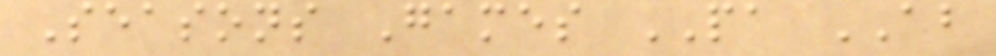Seasons Games PA AB
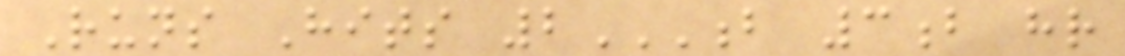Runs Hits 2B 3B HR
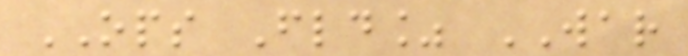OPS Fld% WAR
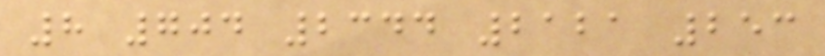8 704 2344 2121 253
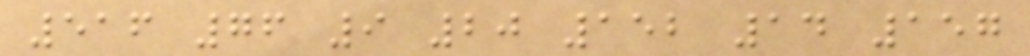516 76 9 20 152 14 157
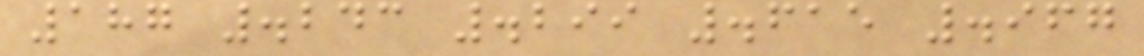187 .243 .299 .615 .967
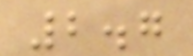2.7
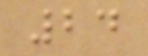24
